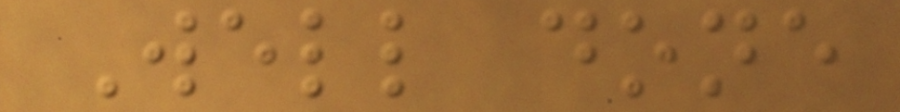Well done
